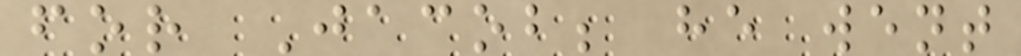for Jacob; he went
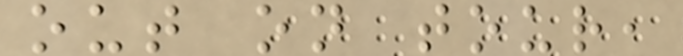out on tour,
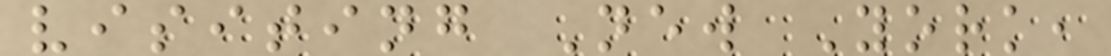visiting New York,
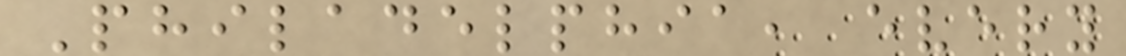Philadelphia, every
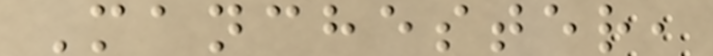Manchester,
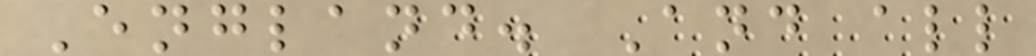England. And all
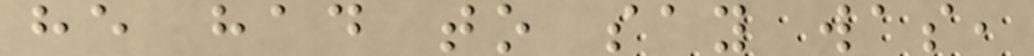he had to say was,
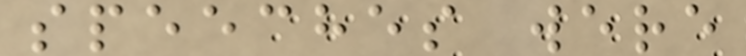speeches were
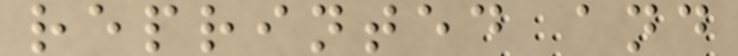reprinted and
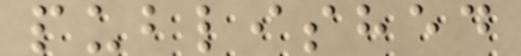published
